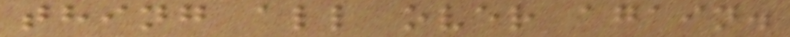thing all over again.
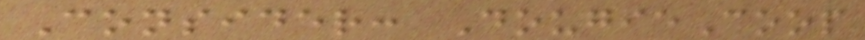Consider: DougieCoop
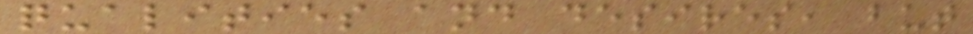qualities and desires, but
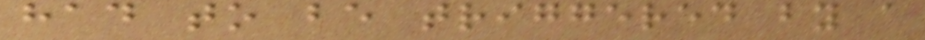had to be triggered by a
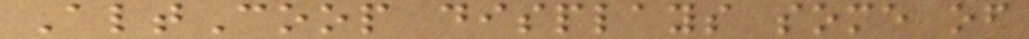AltCoop displays some of
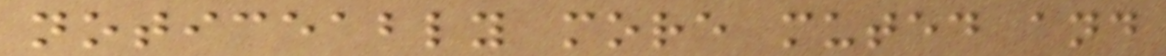noticeably more muted and
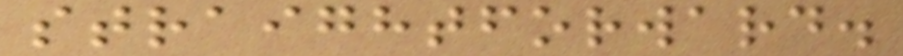straightforward.
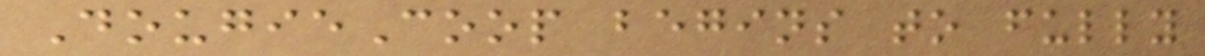DougieCoop begins to fully
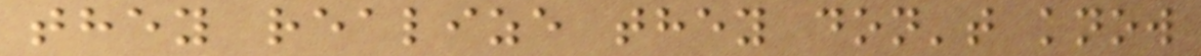they realize they don't know
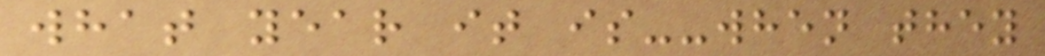what year it is--when they
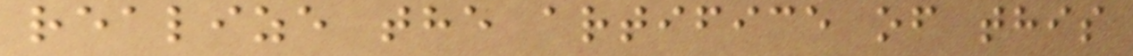realize the artifice of this
